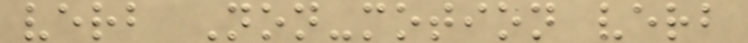verb Non-motion verb
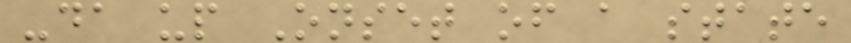-da up Onset of a state
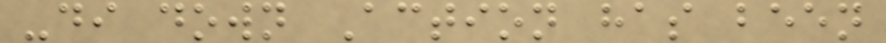-di down Action has been
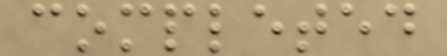completed
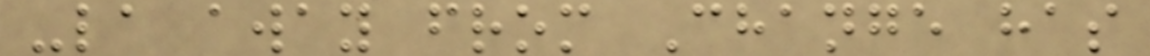-la away from Change has
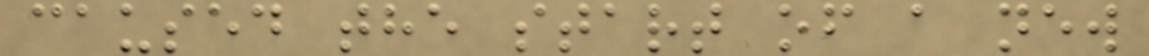caused the start of a new
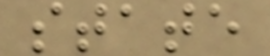state
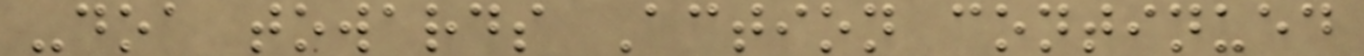-doa towards Action continued
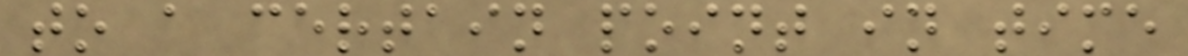to a certain point in time
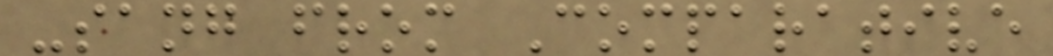-sang from Comparative
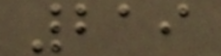219
